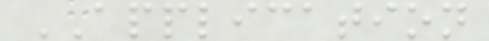APPLICATION
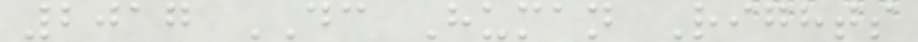2017 DC Human Rights
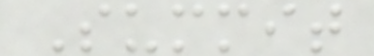Summit
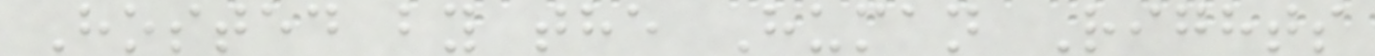Hosted by the Human Rights
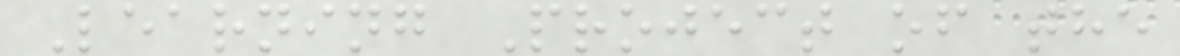Learning Project of the
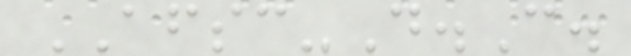AFSC-D.C.
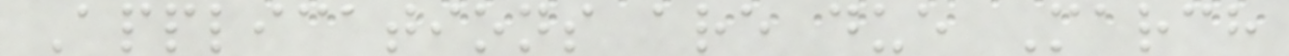Applications are due March
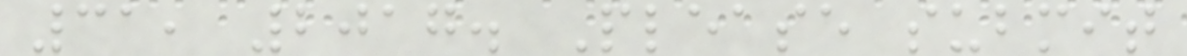31, 2017. Please submit
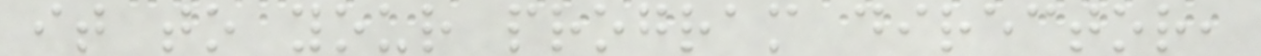it to your program director,
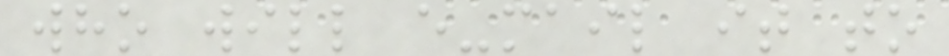who will e-mail it to
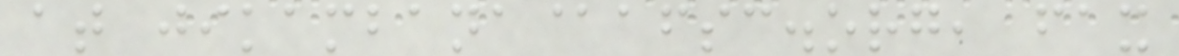at jikambana@afsc.org, fax
